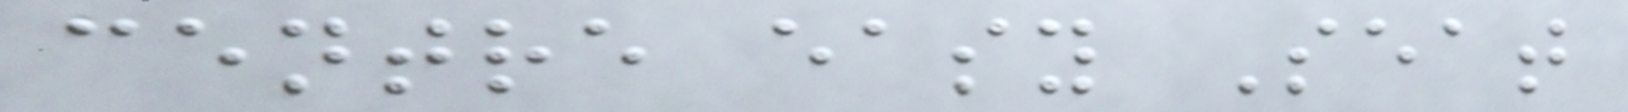centre easy Seat
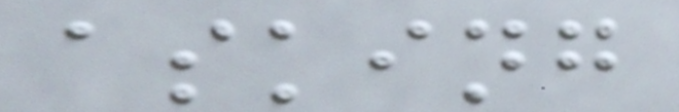asking
